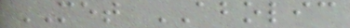MET ABOLIC
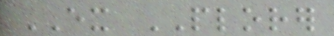EX PLORER
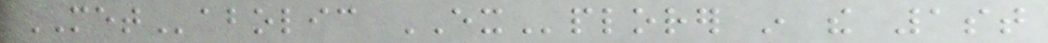METabolic EXplorer in the 1st
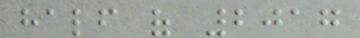half of 2017
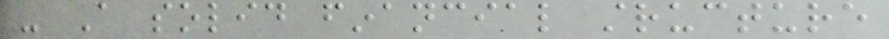- A solid financial structure
